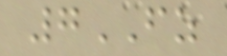7FZ
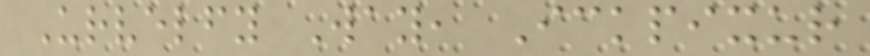Urvelfy Way, Ickpixur
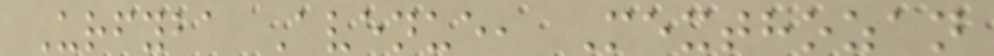Urfyba Avenue, Mexthozan
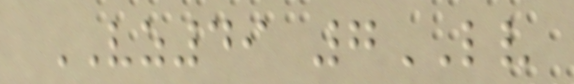VZ49 7LV
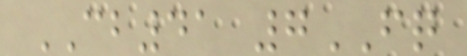CB41 7FQ
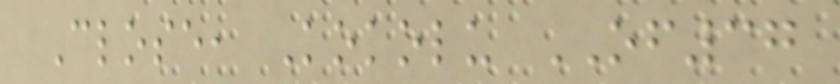Close, Kokolu OF37
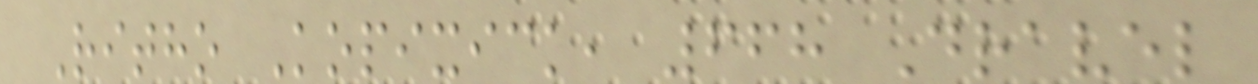Ritho Kopixick, 668 Dravel
